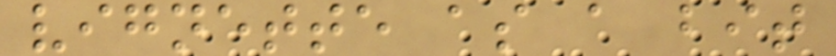vignette as a bit
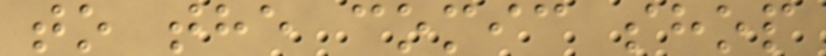to the comic shop
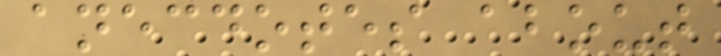anecdotes about
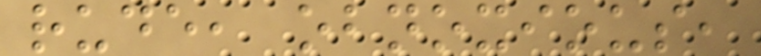rude, obnoxious,
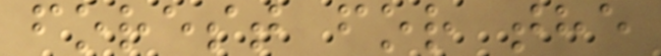forest for the
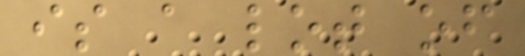is a lot of
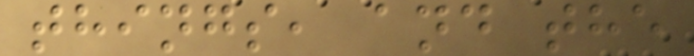things, and the
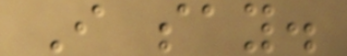I say.
